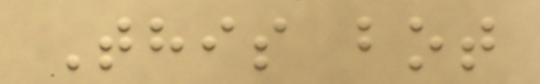This bot
